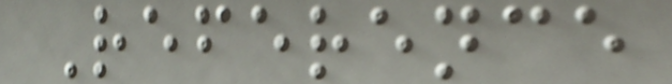Reference
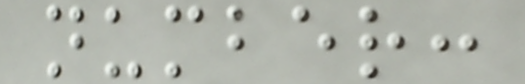number:
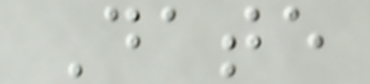Date
